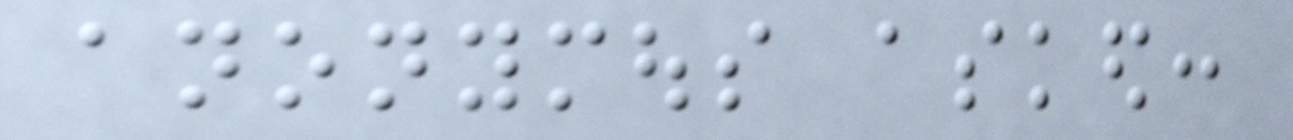anonymous asked:
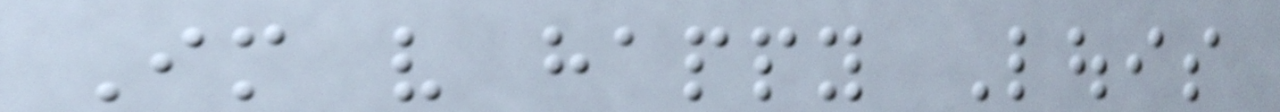Im very happy Louis
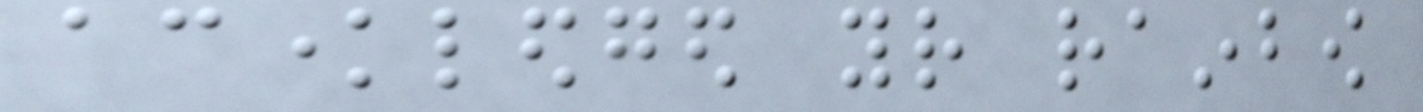acknowledged your rainbow
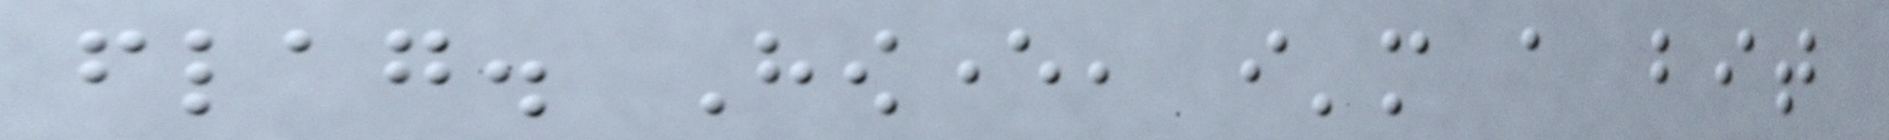flag. However, i'm a bit
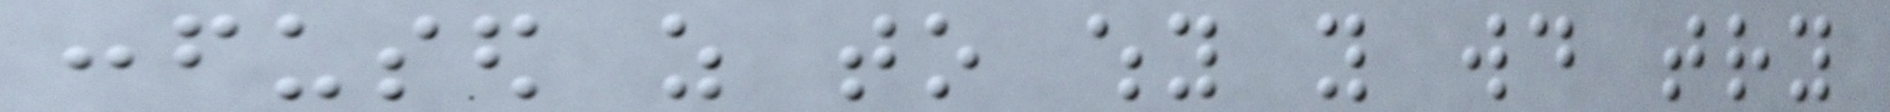confused as to why you would try
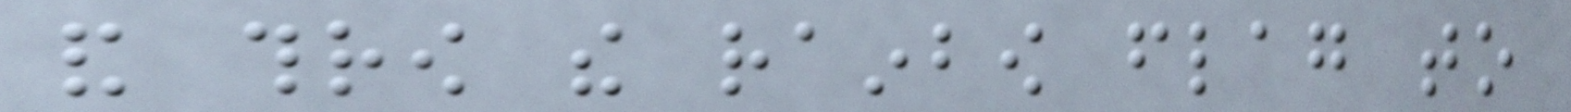and throw the rainbow flag to
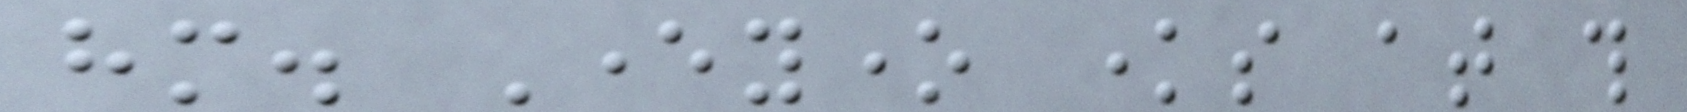him. Everyone knows at this
